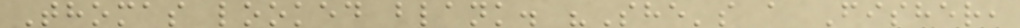Thomas looked blank. "She's a Fisher,
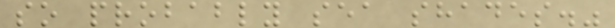so probably sea shades."
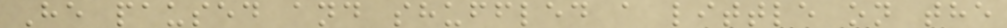He paused and shuffled a little on the
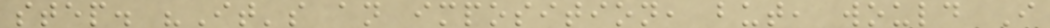step. "It's an imposition, but, would I
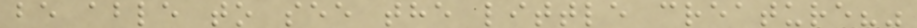be able to see the little creature?"
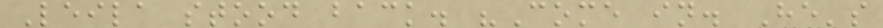Leila stood back. "Come in. He's
